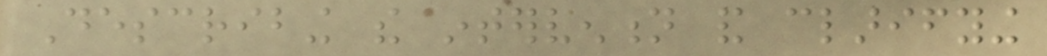Describing the intervention and clarifying
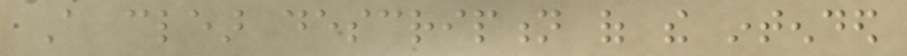A clear description of the intended
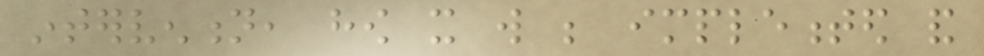intervention, how it will be implemented and
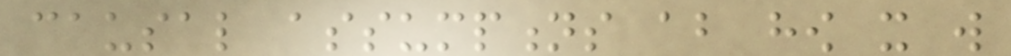causal assumptions about how it will
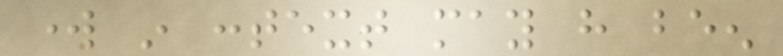work in context may have been
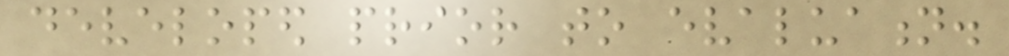developed prior to evaluation.
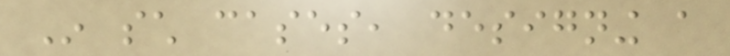In such cases, designing a
